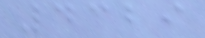4329
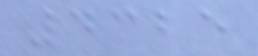4325
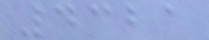4321
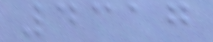4317
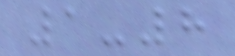1-8
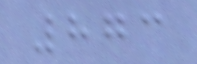873
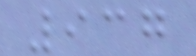937
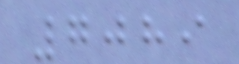7089
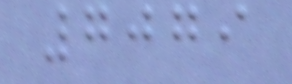7079
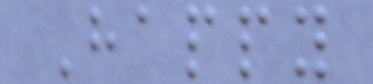Happy
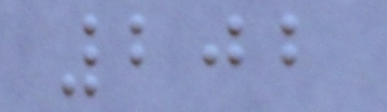202
